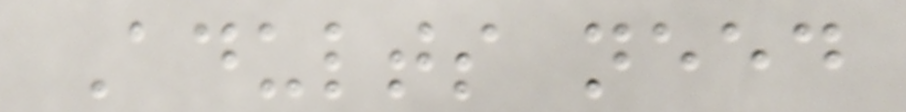Adults need
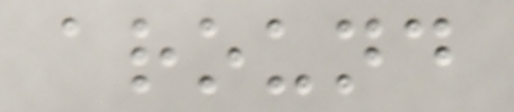around
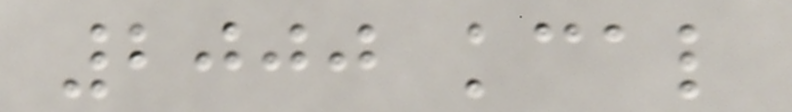2000 kcal
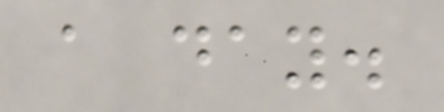a day.
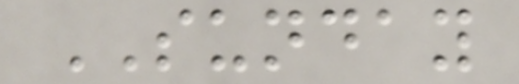SUNDAY
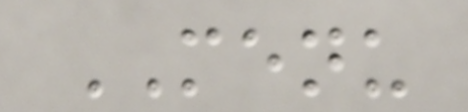MENU
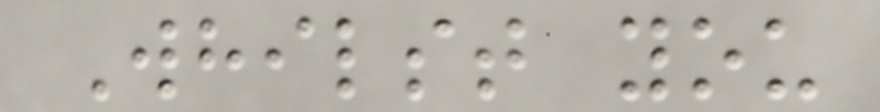Whilst you
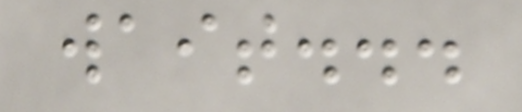wait...
